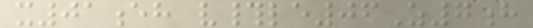x01eh v#le06Z7h
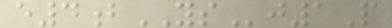e4bYSj1P
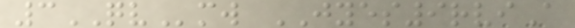3QVmw JYES9rviA
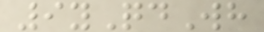9yQdWh
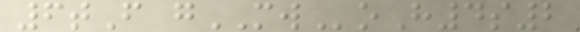6tF gMWoH4s2
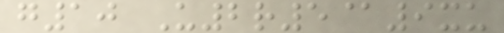g10 U2r5@9xu
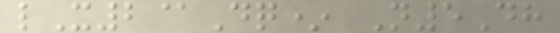lX2@Dq* N5Dh
